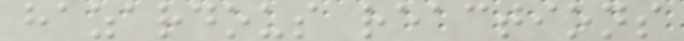hazardous reactions
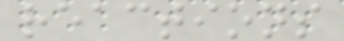reactions
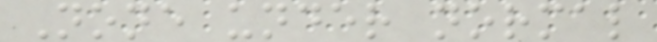None under normal
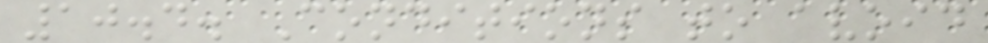10.4. Conditions to avoid
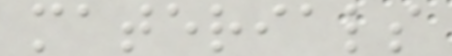materials
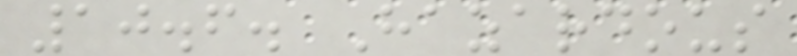10.6. Hazardous
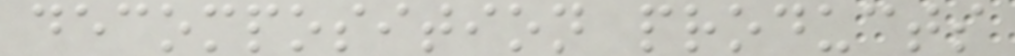decomposition products
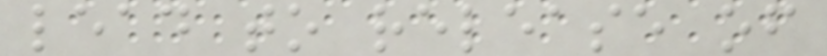lead to release of
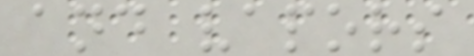and vapors
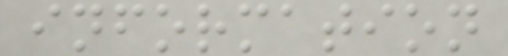information
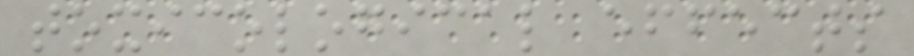toxicological effects
